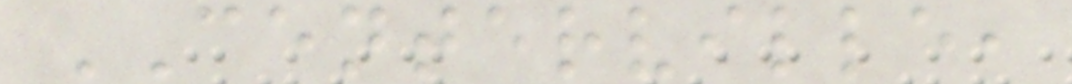CENTERVILLE,
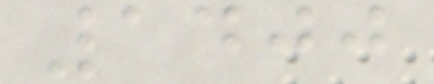1400
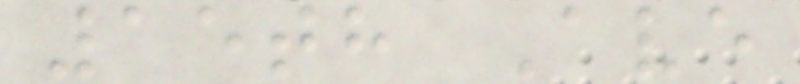15th Ave
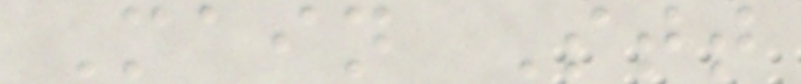Main Stt
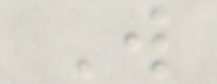W
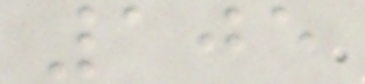105
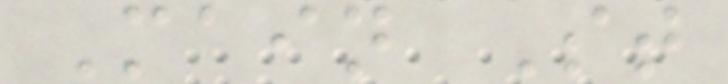Main St
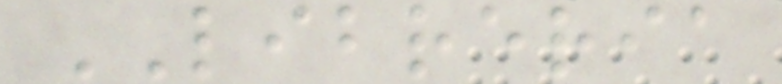LIBRERIA
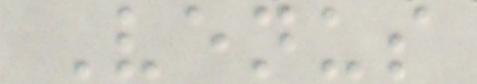Venus
